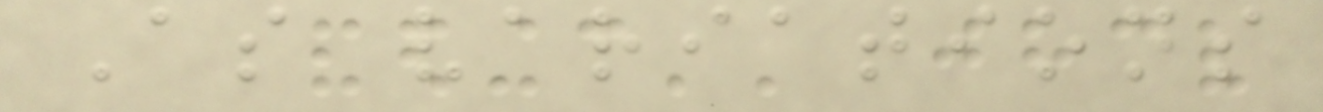As variations
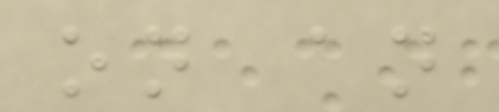on an
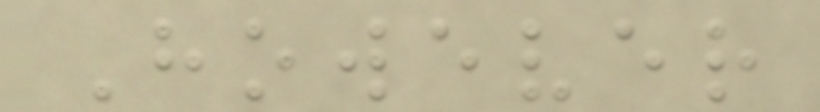However
